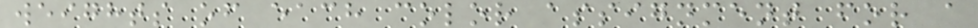weights of each color assignment for a
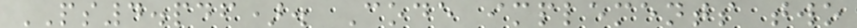PS4.pdf). Code implements two
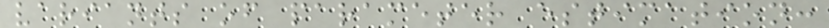variants of parameter estimation:
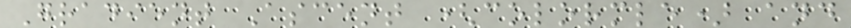Gradient Ascent (colormle) and
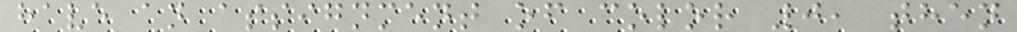have an assignment of color 0, then
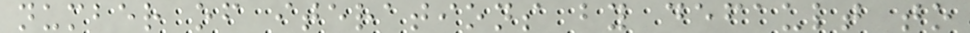number of iterations by default to
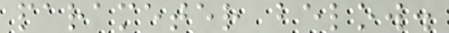parameter below.
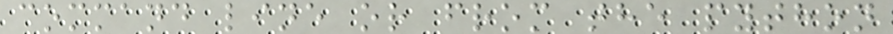command line or from the python
